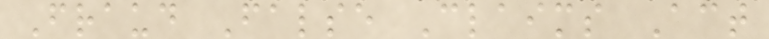Fraud False Claims Act
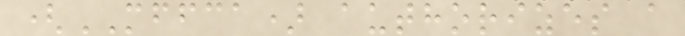(MFFCA) authorizes a
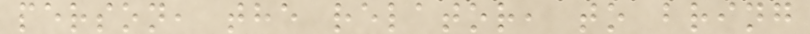person, the relator, to bring
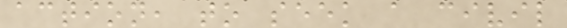action, to seek a civil
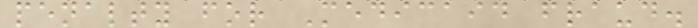penalty for Medicaid fraud.
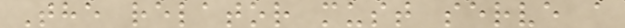The relator must serve a
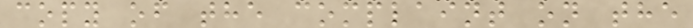copy of the complaint on the
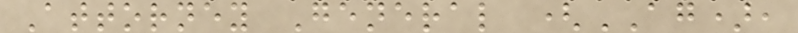Attorney General (AG),
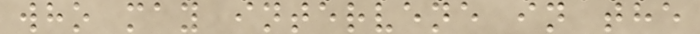who may intervene in the
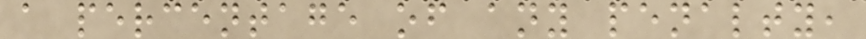a percentage of any penalty,
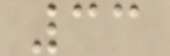33
